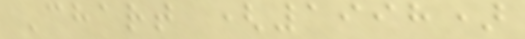Chart (1998)
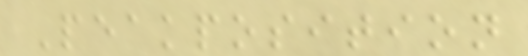Peakposition
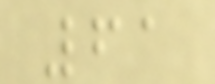61
